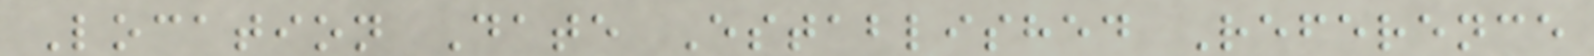Location Date Established Reference
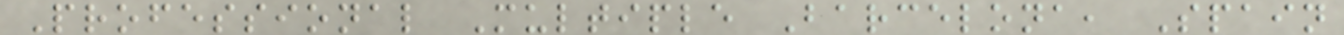Professional Multiple Barcelona, Spain
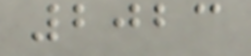2023
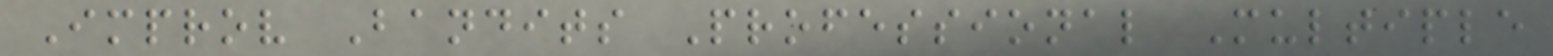Improv Bandits Professional Multiple
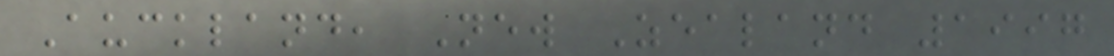Auckland, New Zealand 1997
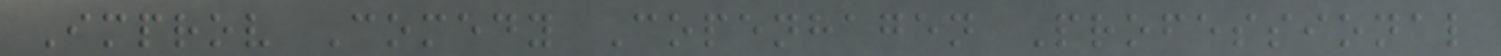Improv Comedy Copenhagen Professional
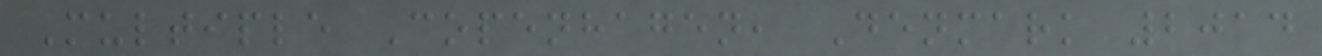Multiple Copenhagen, Denmark 2014
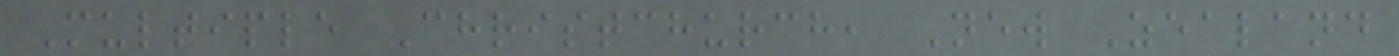Multiple Christchurch, New Zealand
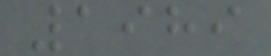1989
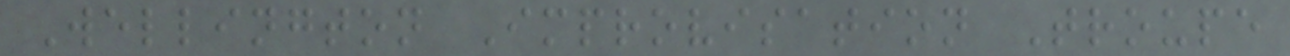Wellington Improvisation Troupe
